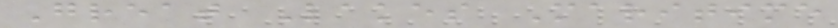Great Lakes Maritime
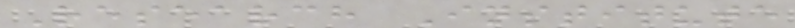Research Institute
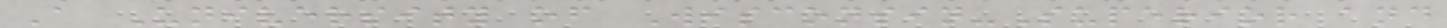A University of Wisconsin-Superior and
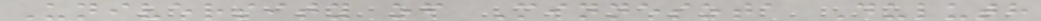University of Minnesota Duluth
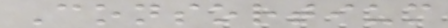Consortium
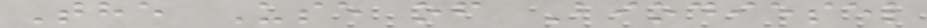The Use of Biodiesel
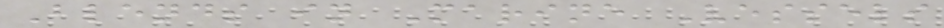Blends in Marine Vessels
